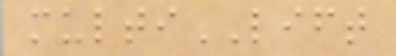multiLIFT
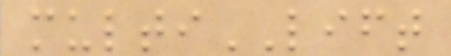multiLIFT
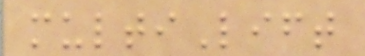multiLift
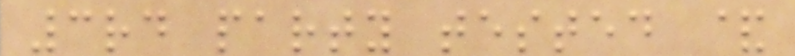3rd party tested &
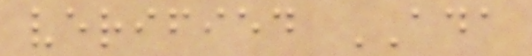verified ADA
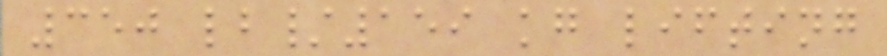350 lb/159 kg lifting
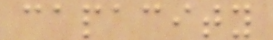capacity
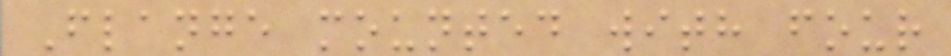Flange mounted with four
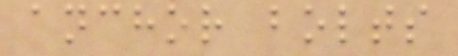anchor bolts
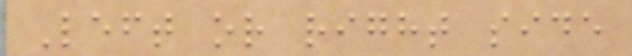Left or right side
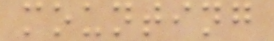mounting
